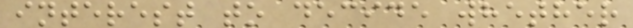interest to decide whether
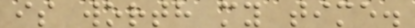is worth my time.
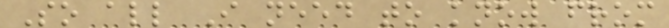So all I need to know from
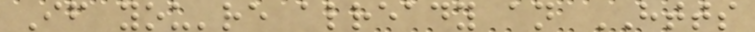If you're already an HTTS
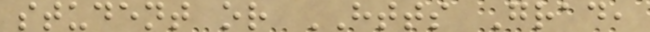student or HTTS Grad,
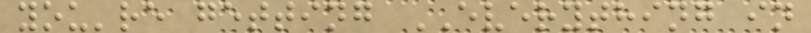you're getting EVERYTHING in
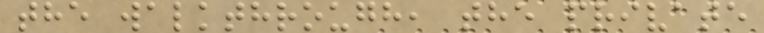the walkthrough, the private
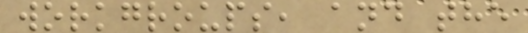workgroups, and the
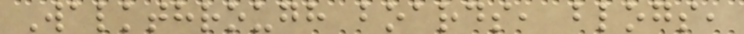Walkthrough boards, blogs,
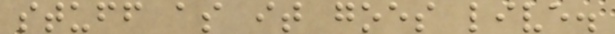stuff as it goes live.
